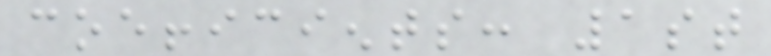coefficients: 1st
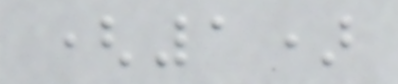(1)
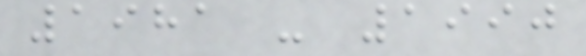1981 - 1990
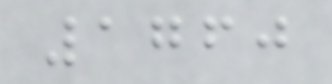1760
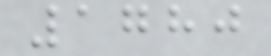1780
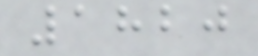1820
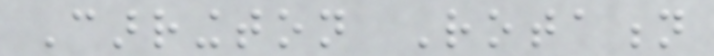Carrington Rotation
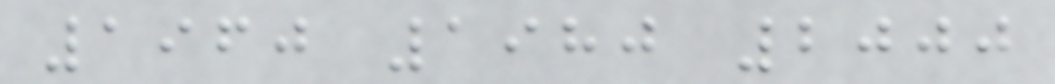1960 1980 2000
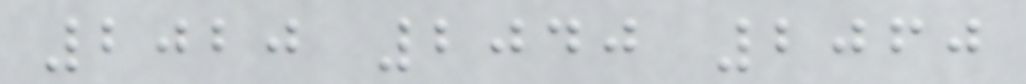2020 2040 2060
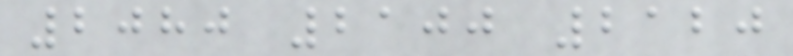2080 2100 2120
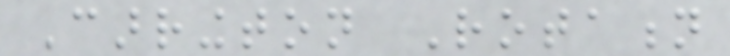Carrington Rotation
